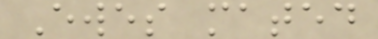Ewes mated
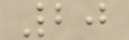20
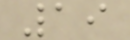19
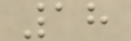18
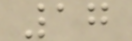17
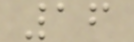16
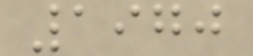1970
